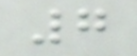7
